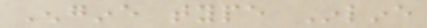Engine type Inline
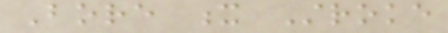Bore x Stroke
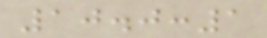10.0:1
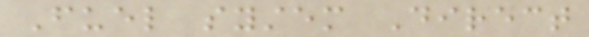Fuel system Direct
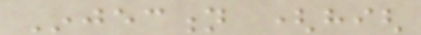Injection (high
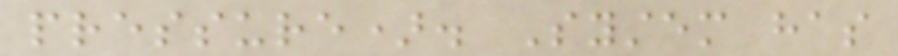pressure). System has
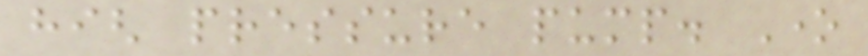high pressure pump. One
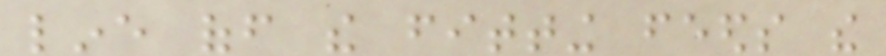line off the fitting feeds the
